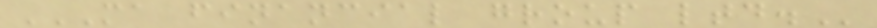MA FINANCIAL GROUP LTD.
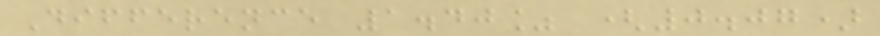Difference 1.40% (0.07)
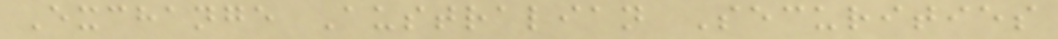Exchange Australian Securities
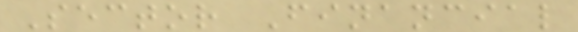Sector Financial
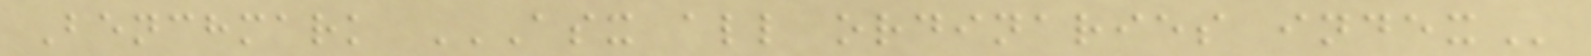Benchmark ASX ALL ORDINARIES INDEX
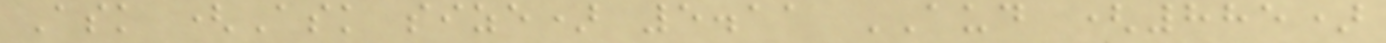Ask (Ask size) 5.11 AUD (885)
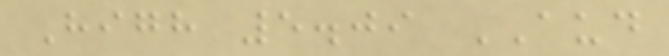High 5.09 AUD
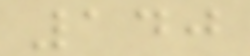140
